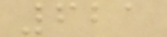621
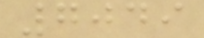7049
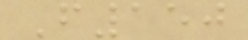F150
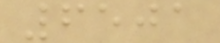6501
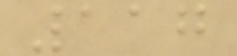117
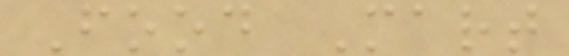Food Mart
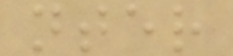nter
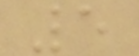5
